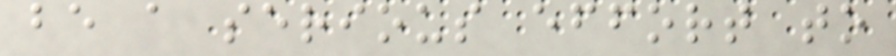be a serious effort to
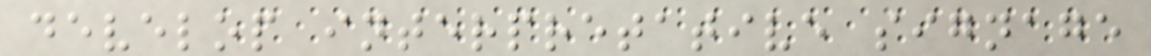develop interpretative signage
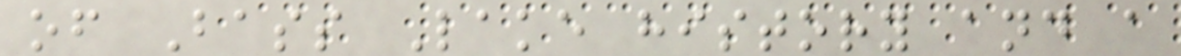of Bass Lake history and a
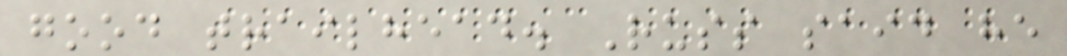good trailhead. Russ said he
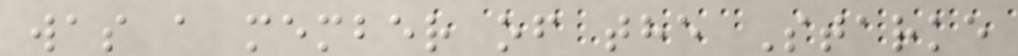was a member of the Starke
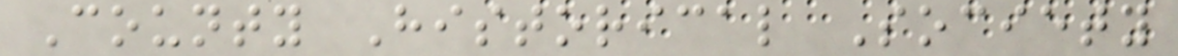County Historical Society
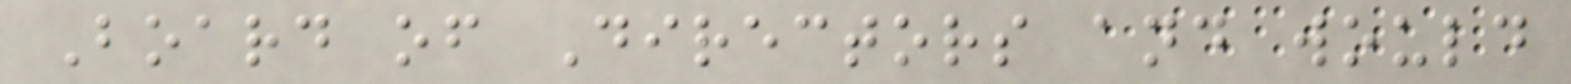Board of Directors and would
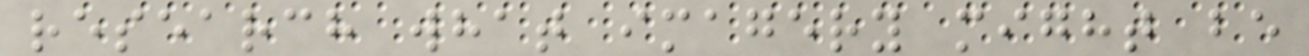research what imagery might be
